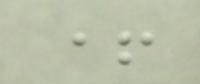+
